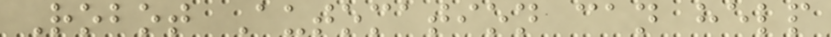Robot Automation can help
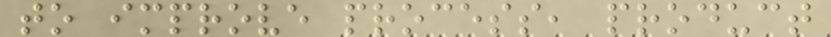to improve process, product
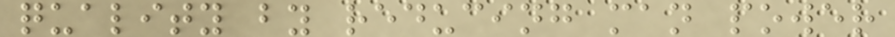quality by reducing man power
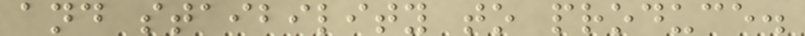and staibility to produce.
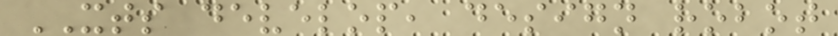XTS develop, design robot
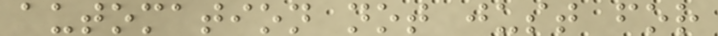automation not just for
